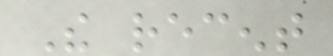The recent
